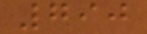790
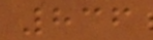836
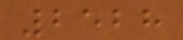2528
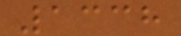1338
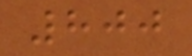800
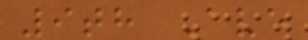9th Ave
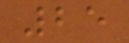25
